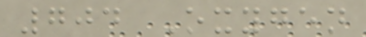704 Oxygen
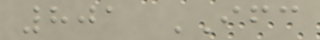801 IFC
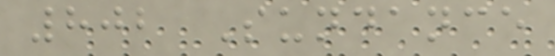802 Sundance
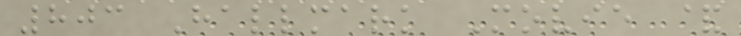803 Hallmark Movie &
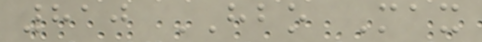810 HBO Max
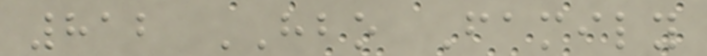812 HBO Family
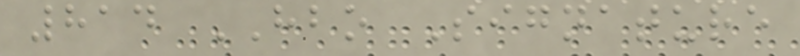814 HBO Signature
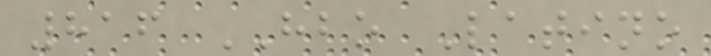816 HBO Latino
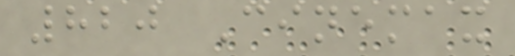820 Cinemax
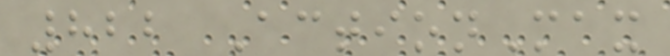822 ActionMax
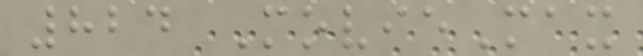824 MovieMax
